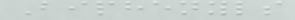Biphenyls
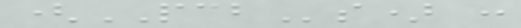(PCBs) :
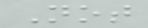Not
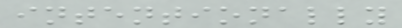intentionally
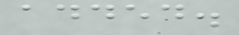added.
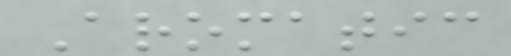Aromatic
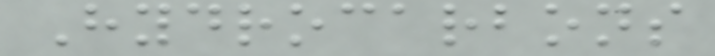Hydrocarbons
